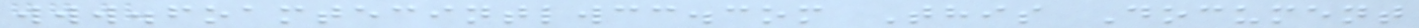www.foamtecintlwcc.com This Document
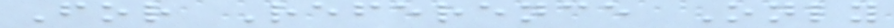For Reference Only
